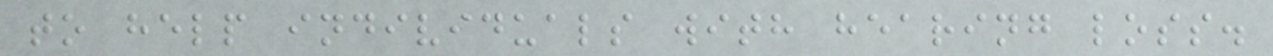to help individuals with hearing loss.
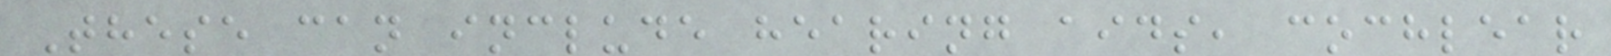These can include hearing aids, cochlear
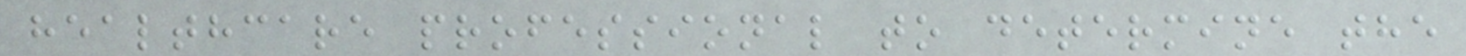healthcare professional to determine the
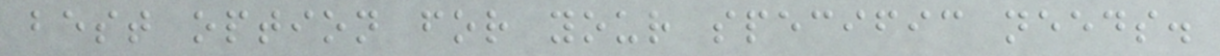best option for your specific needs.
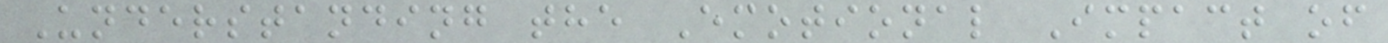Understanding the Emotional Impact of
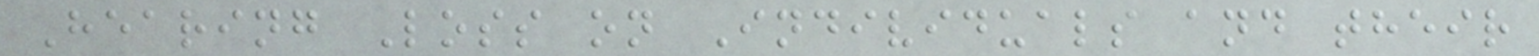Hearing Loss on Individuals and their
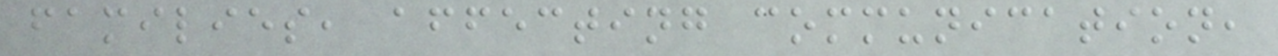families, affecting communication,
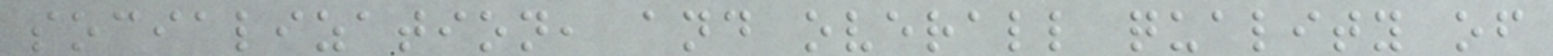socialization, and overall quality of
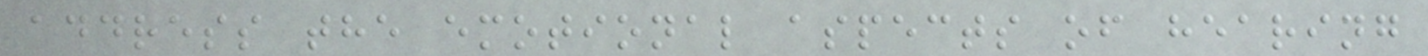address the emotional aspects of hearing
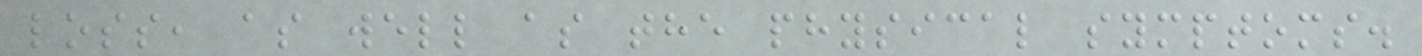loss, as well as the physical symptoms.
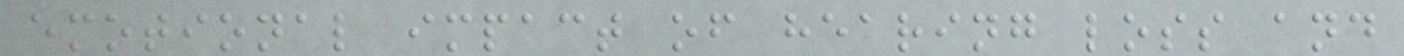emotional impact of hearing loss and
